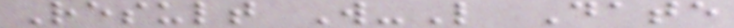Result W-L Date
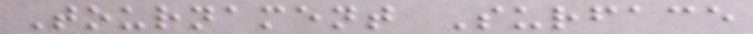Tournament Surface
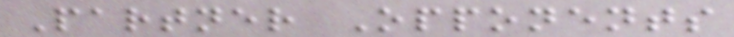Partner Opponents
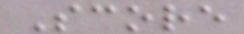Score
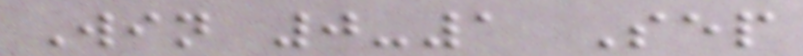Win 0-1 Sep
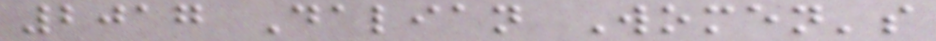2017 Dalian Women's
